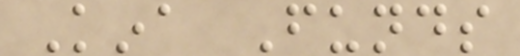Kina Funds
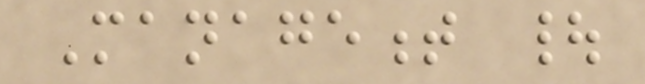Management |
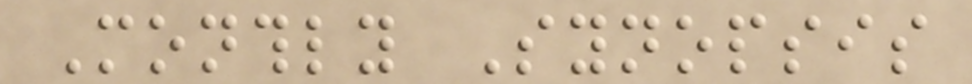Monthly Synopsis
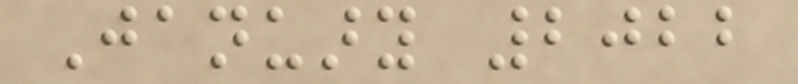January 2022
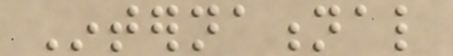International
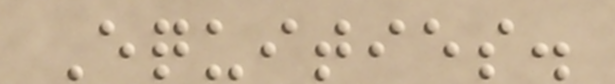Equities.
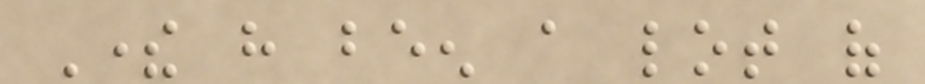There have been a lot of
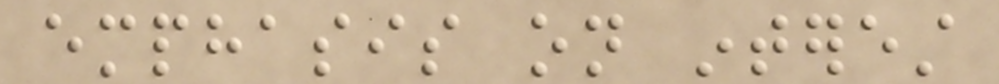emphasis on interest
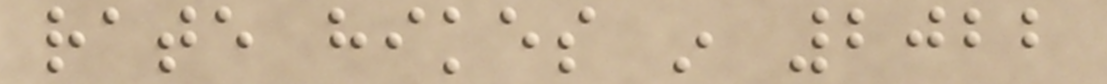rate hikes in 2022
